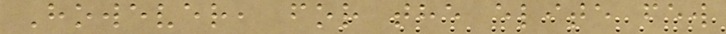However, for the elite few
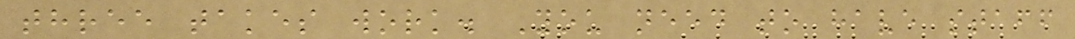three takes work. You need to have staff
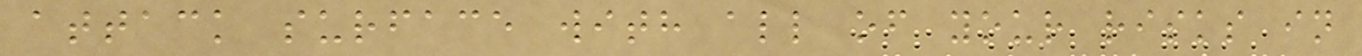attack surface with all of your risks in
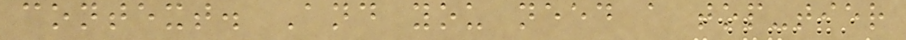context. And you need a top-tier
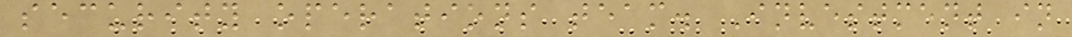security operations team. Investment in
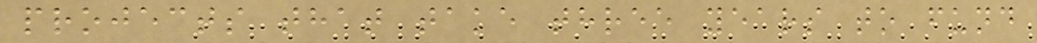projects that take three years to fund
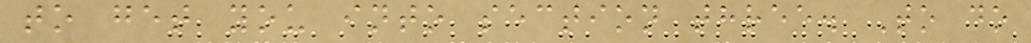to get you into section three. To do
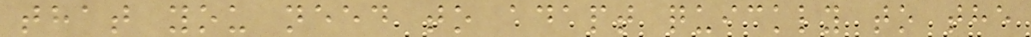that you need to adapt quickly to the
